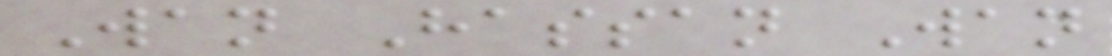Wan Hassan Wan
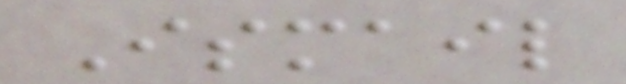Ismail
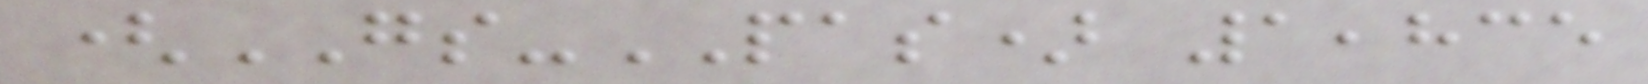(GS-PAS) 1,835
